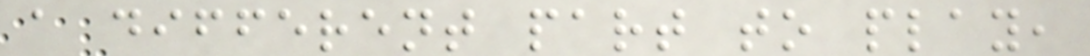a different part to play,
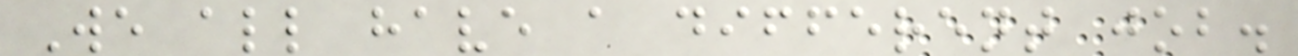We all have a different job.
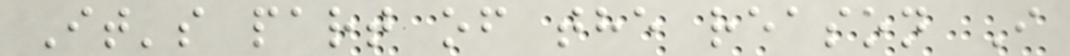It's part of the reason I
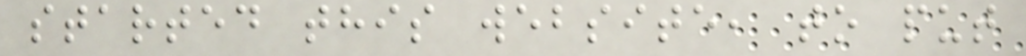started this website, to put
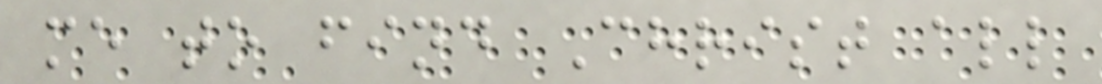me to find Christ all
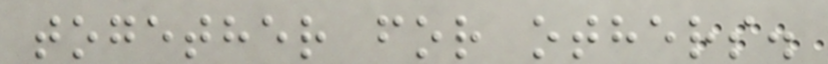together for others.
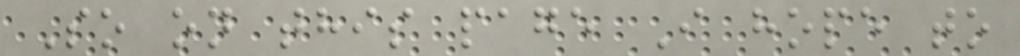So on this page I hope to
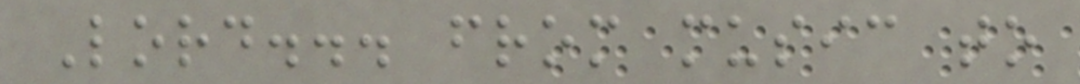Lord... from music to
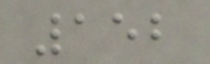152
